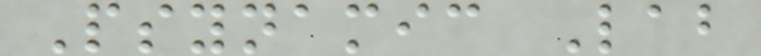Psynamic Lab
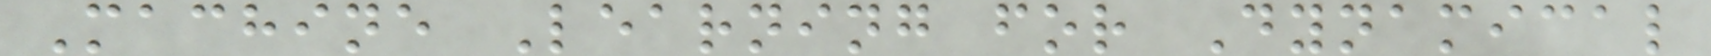Machine Learning for Dynamical
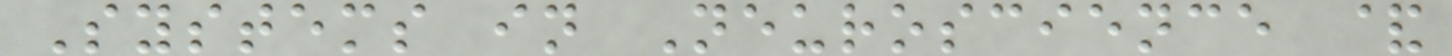Systems in Neuroscience &
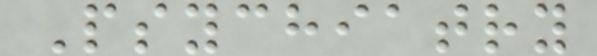Psychiatry
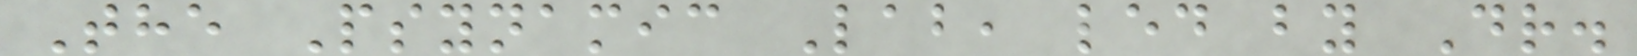The Psynamic Lab, led by Dr.
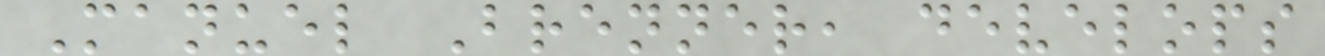Manuel Brenner, develops
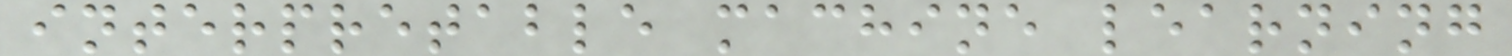interpretable machine learning
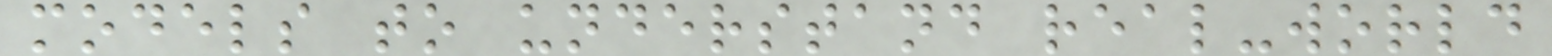models to understand real-world
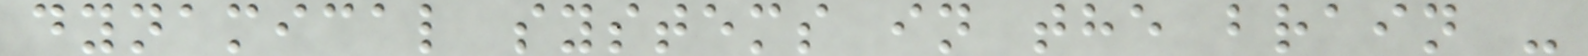dynamical systems in the brain -
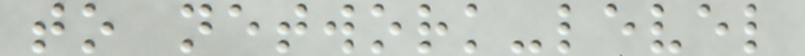to network-level
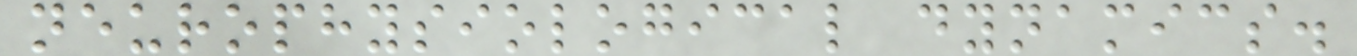neurophysiological dynamics.
